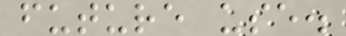future use.
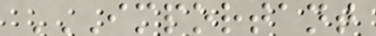IMPORTANT
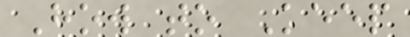How to Keep
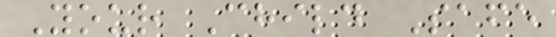Your Child Safe
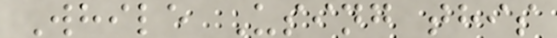While Using this
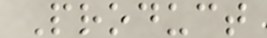Product
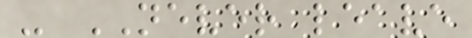- NEVER leave
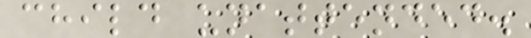child unattended.
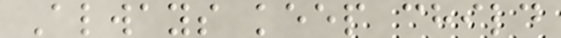Always keep child
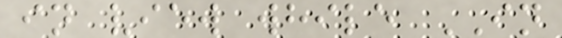in view while IN
